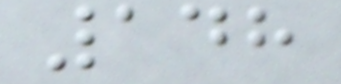148
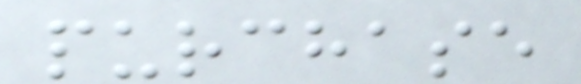purchase
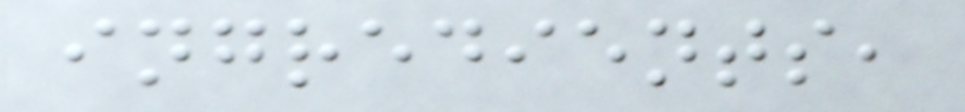ingredients,
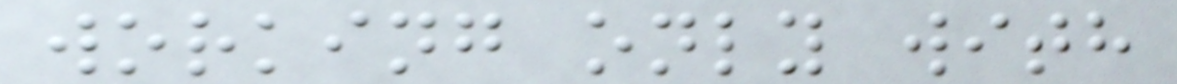working only with
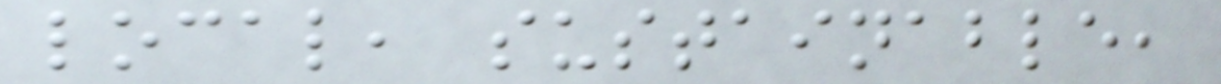local, sustainable,
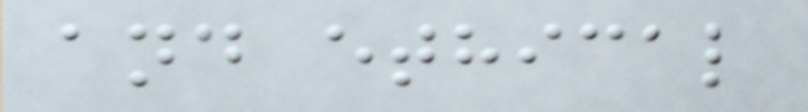and ethical
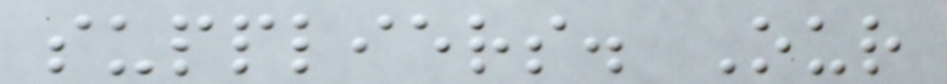suppliers. Our
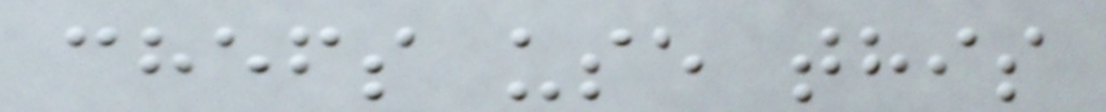chefs use this
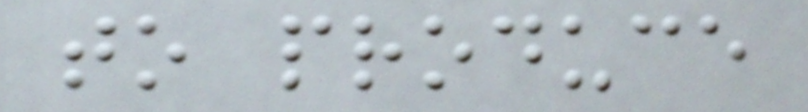to produce
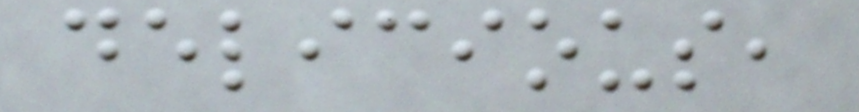delicious,
